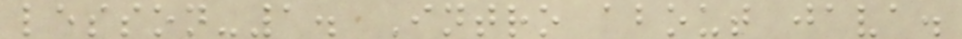lesson-1. Intro about java.
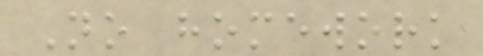No homework
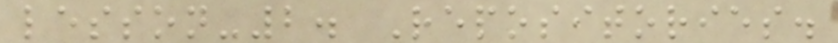lesson-2. Repositories.
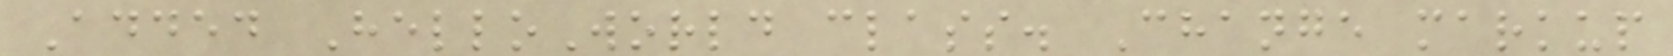Added HelloWorld class. Change markup
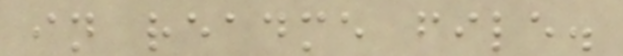in readme file.
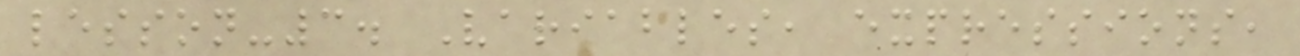lesson-3. Variables, expressions,
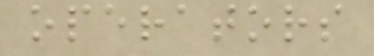operators
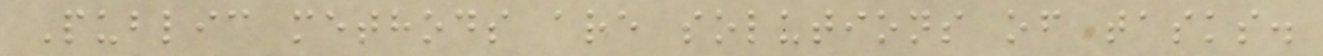Public methods are solutions of tasks.
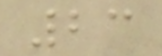23
